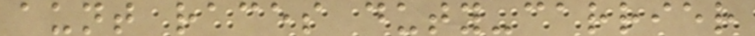aunt races duty-carrier
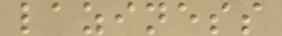laziness
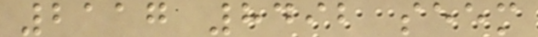2117 8492 seem
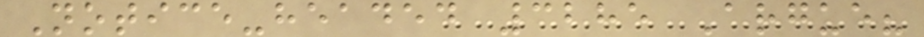Notice-headed 3285 Argue?
